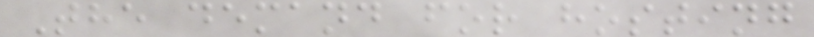The demand for hosting
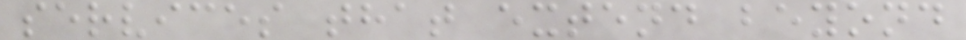services that extend beyond
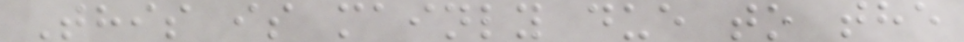This is mainly due to the
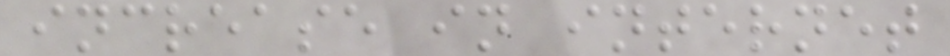increase in internet
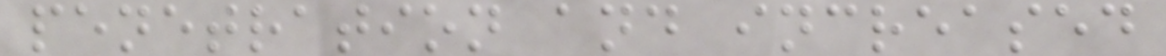penetration and increased
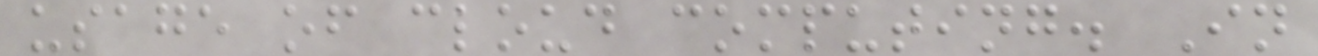usage of cloud computing. In
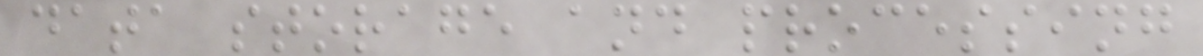data storage and processing
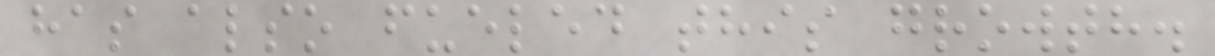has also fueled this growth.
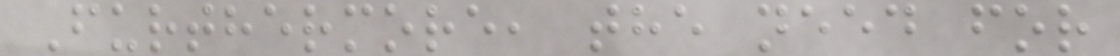Furthermore, the need for
